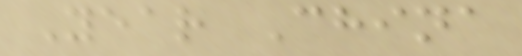Year China
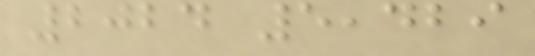2024 5,429
